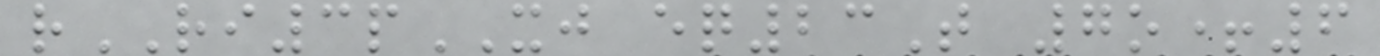rRI3pXJ eq23T 7o+6
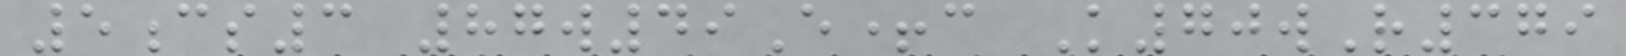5cs3 87w49E+c K70wR379
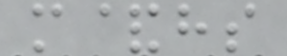m&hs
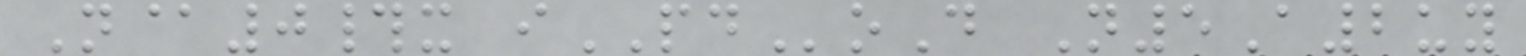N@0#x iPDoD N5A2uy
